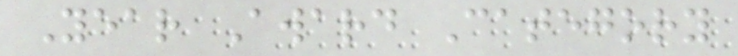Year Award Category
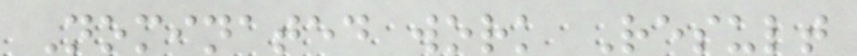Nominated work Result
